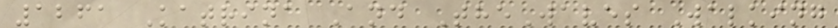1261 Katrina And TheWaves Walking
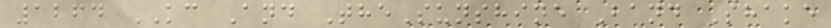1264 KC And TheSunshine Band Shake
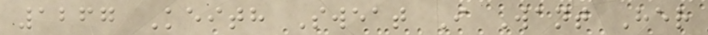1267 Keith Sweat I Want Her
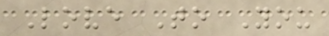Love To You
